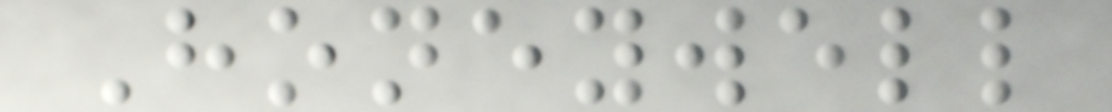Honeywell
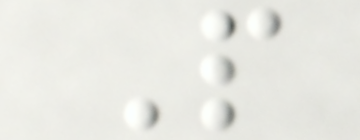P
